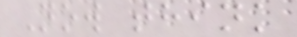Now think
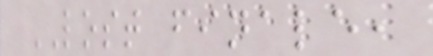LOST finale,
